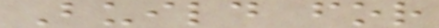Build for
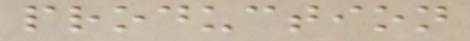production
